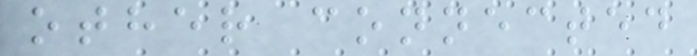other connected
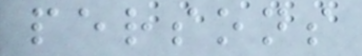persons
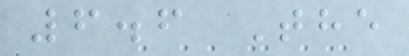6.6 The
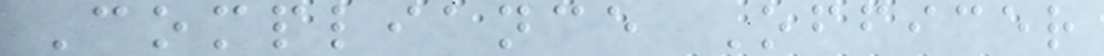Compliance Officer
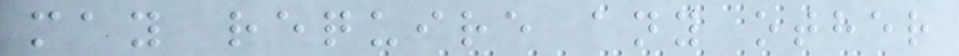may require any other
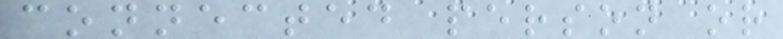connected person or
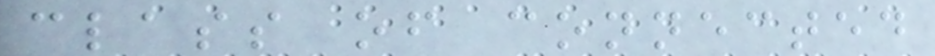class of connected
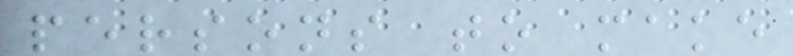persons to make
